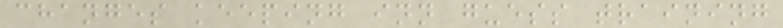changes keeping inn guess training
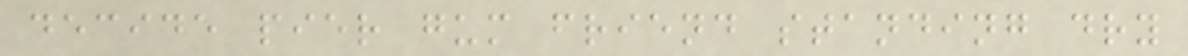decide pier gum friend standing dry
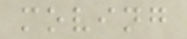moving
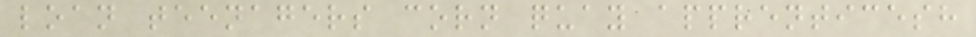loan teenagers corn quay apprenticesh
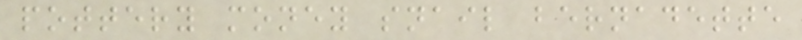pottery money snail bernadette
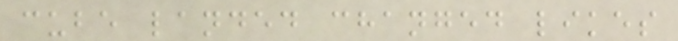cube landed changed likes
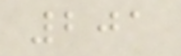201
